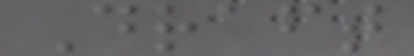Draft
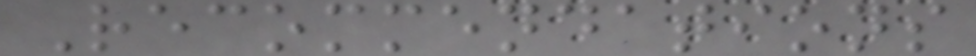Recommendations
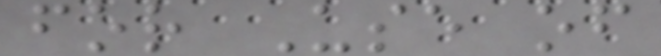for Use of
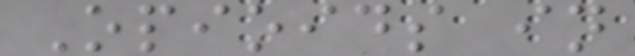Opioids in
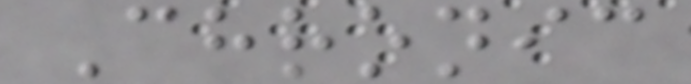Chronic
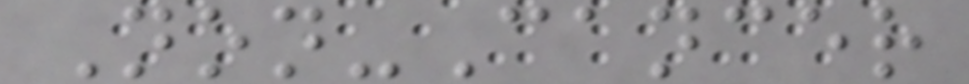Non-Cancer
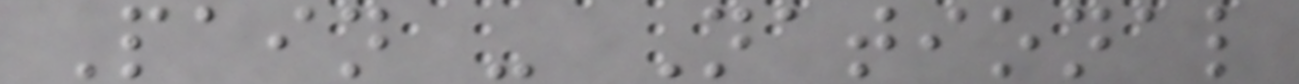Pain - National
